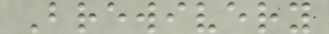Brewivery
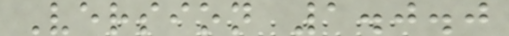Version 1.0.0
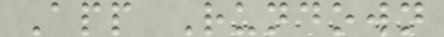App Rundown
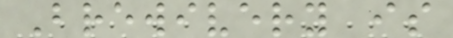Brewivery is
